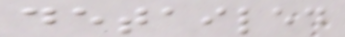detailed
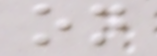on
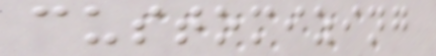customizing
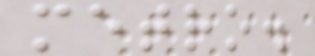metro.
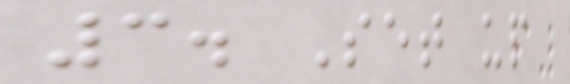3. Set up
